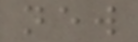new
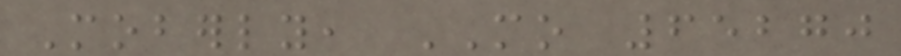Moberly, MO 65270
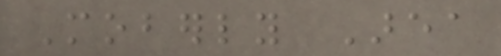Moberly Area
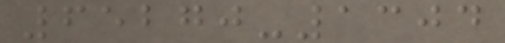65270-1304
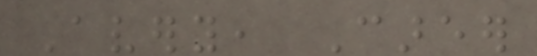Avery, Career
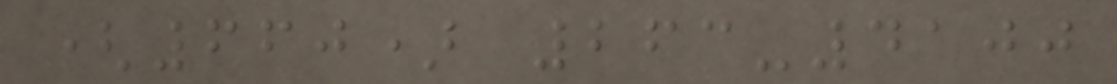(660) 263-4100
